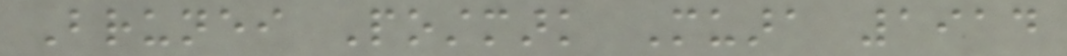Brunei Postmark Muara 1914
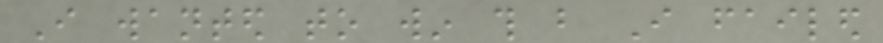I wanted to win this but I failed
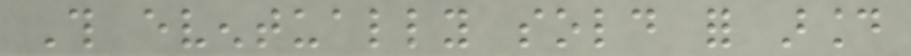This eventually sold for around
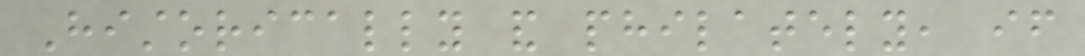Historically and philately, if
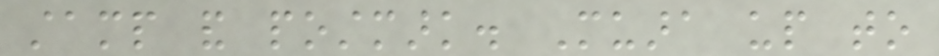stamp and postmark. Muara up to
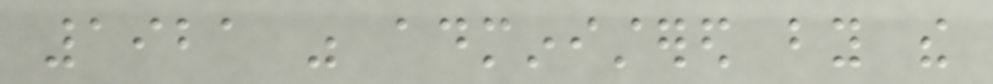1921 was administered by the
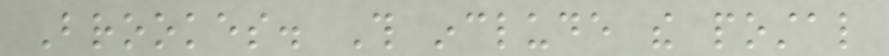Brookes. This include the postal
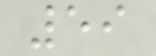59
